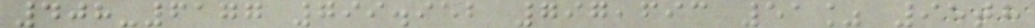408-6177 799.952 797,693 51% 95th
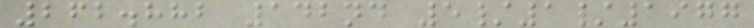262.882 142nd 5/1/1977
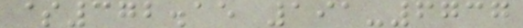$372.15 191-6737
